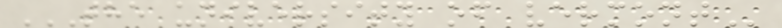THE UNIVERSITY OF VERMONT
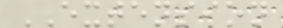EXTENSION
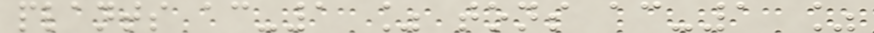plants ac-1 % tons ac-1 %
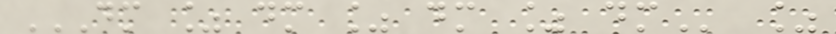DM % DM % DM % DM %
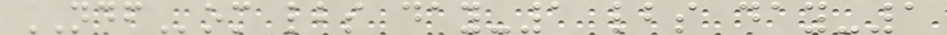NDFom lbs day-1 lbs day-1
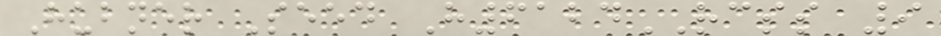Hubner Seed H6124RCSS 9
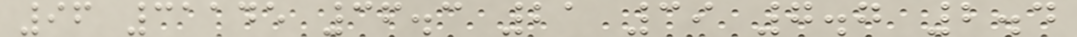96 31145 36.3 21 39 7.7 2.4
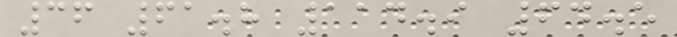36 61.8 114.9 64.5
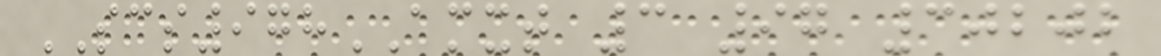SCS978AMXT 3 97 30202
